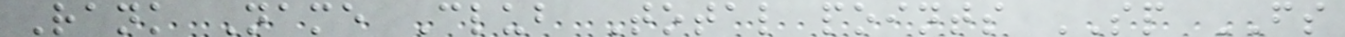Rank Name Club Total points SP FS
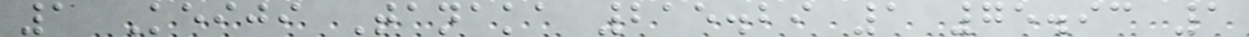1 Keiji Tanaka 215.29 1 75.93 1
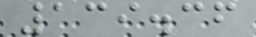139.36
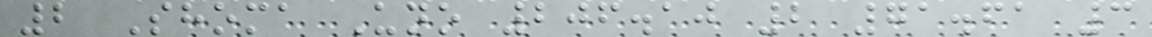2 Shoma Uno 206.10 2 71.61 3
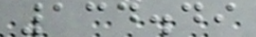134.49
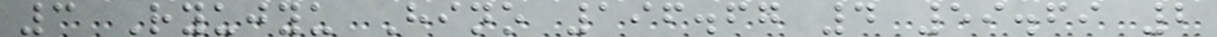3 Ryujyu Hino 196.67 4 59.69 2
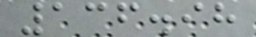136.98
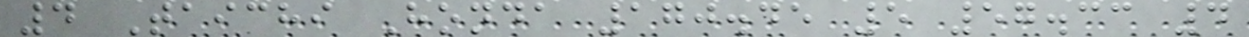4 Taichi Honda 170.45 5 57.33 4
